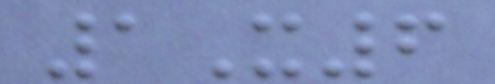1X6
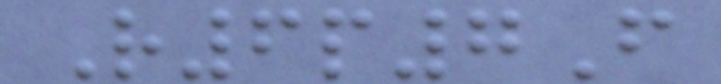R6p7F
